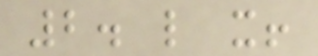2. like it!
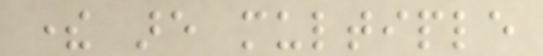there are multiple
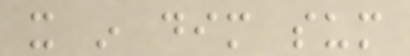it in dim sum
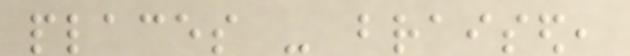places - braised,
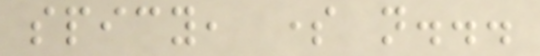spicy, some not...
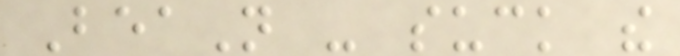BeaN - suck the
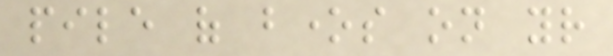pile of bones on your
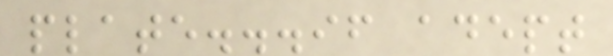plate...if adept
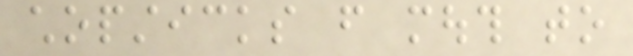chopsticks from mouth to
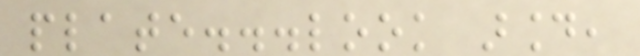plate...look around,
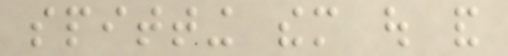spitting them out and
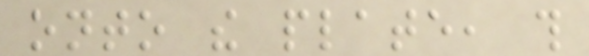onto the plate, this
